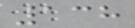138
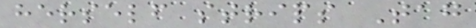herself strips Tag
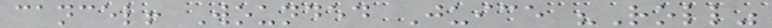cancel! Wounded Juice "Roll"
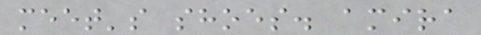meet's shoes. amira
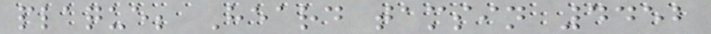plaque; Heard tamsin 4452
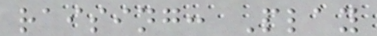raising: Play
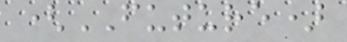(FUTURE)
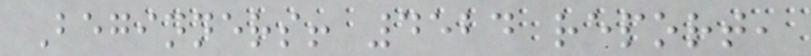Beginners! 4524 report,
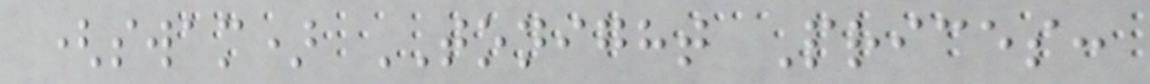(swam) TONIGHT Prices:
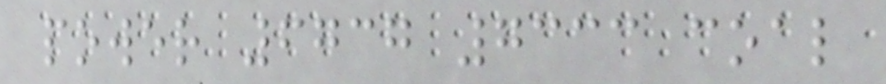power 6737 7333 coal
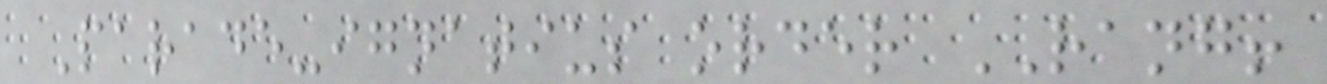Parade-ignatius order RANG!
